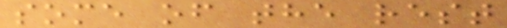some of the rest
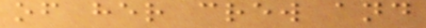of her crew and
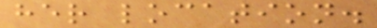her location.
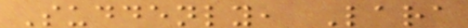Suddenly, Lara
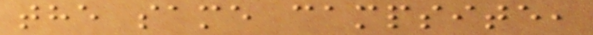the same campsite,
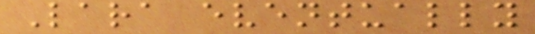Lara eventually
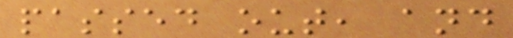passed out, and
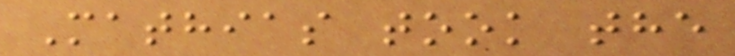Mathias took the
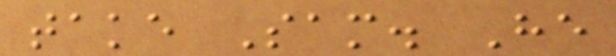take Sam. He
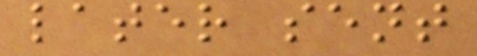later sent
